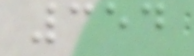354
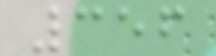356
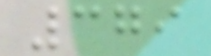379
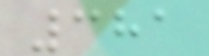381
